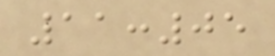11:05
